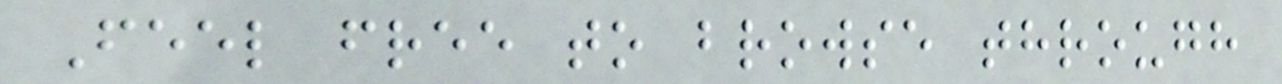Feel free to browse through
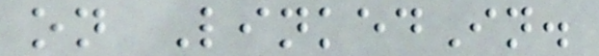on LinkedIn.
